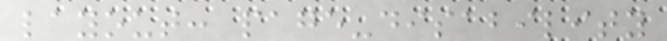layout: page-disability
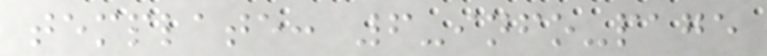template: 6-info-page
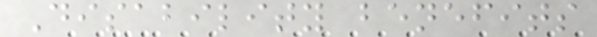Disability benefits
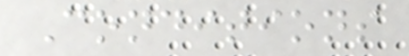Conditions
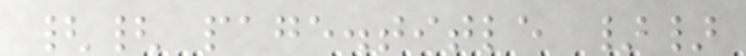{{ page.title }}
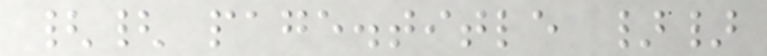{{ page.title }}
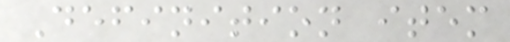Definition item
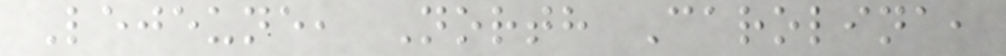Lejeune, North Carolina,
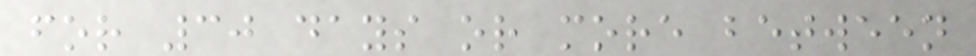for 30 days or more between
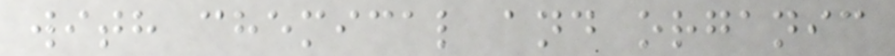with chemical and organic
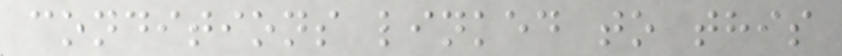conditions linked to this
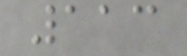113
